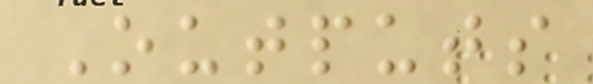Outputs
